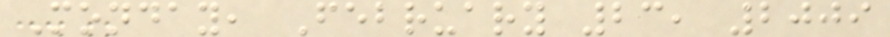Monday, February 23, 2009
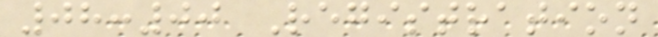08:00 Registration
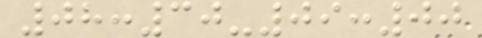08:30-09:00
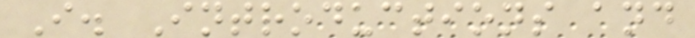I. Introductions and
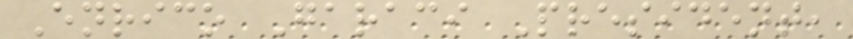Enrico Garaci President,
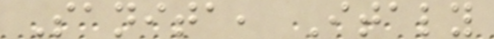Sanita, Italy
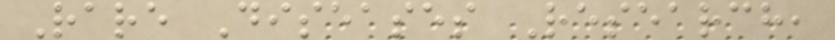Rare Diseases Research,
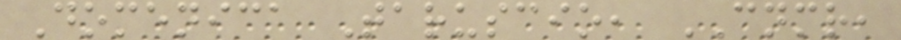Domenica Taruscio, CNMR,
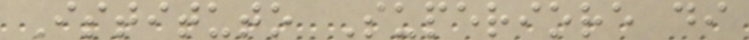Istituto Superiore di
